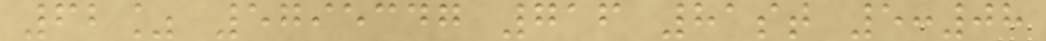62% 5795347 716 81st 5:08
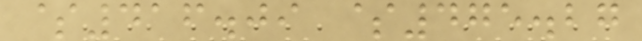$416.09 $475.27
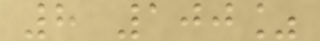8 100%
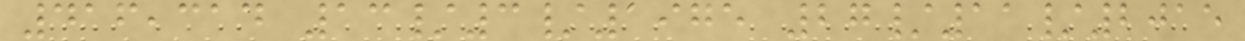416,314 13/3/1975 27/11/2015
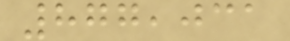877,031
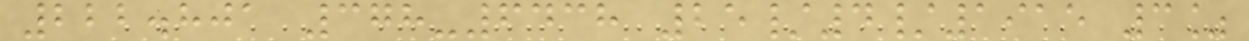222.801 378-6438 25/4/1915 3%
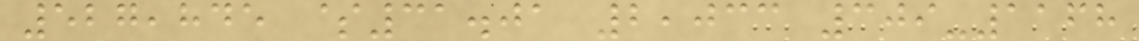527,845 $31.01 2,033 309-1168
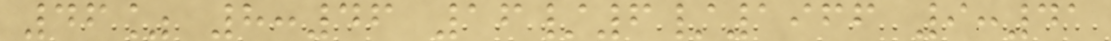46% 8:46 16/6/1966 9:41
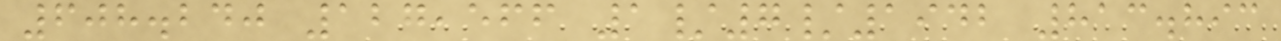608.240 127,566 1/7/1942 813.893
